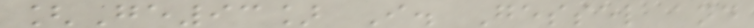[Ge93] I. Gessel and
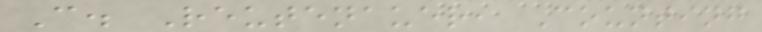C. Reutenauer, Counting
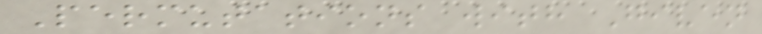Permutations with Given
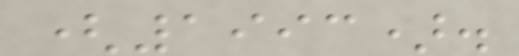(1993).
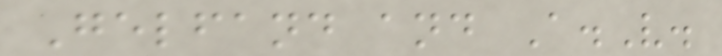Gelfand and A.V.
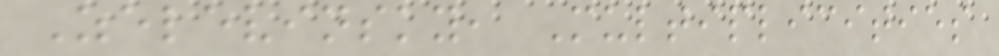Zelevinsky, Multiplicities
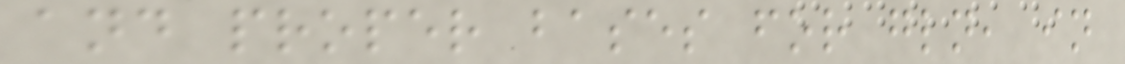and proper bases for gln, in
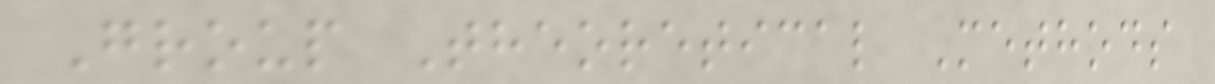Group Theoretical Methods
